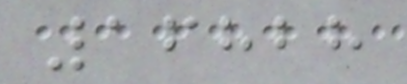16828
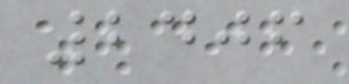2406
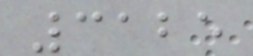3125
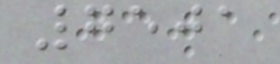7501
